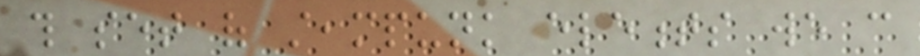this set of steampunk elements we can
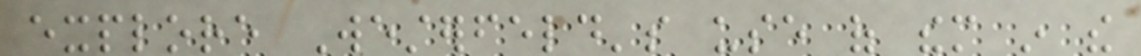explore Westerfeld's use of them in the
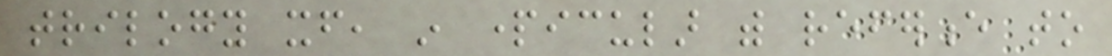trilogy itself, in particular with reference to
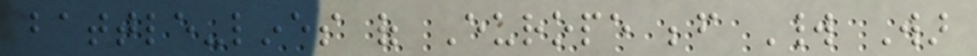battle-lines of Europe before World War
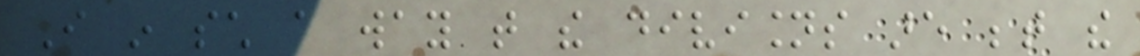I in such a way that the divisions are between the
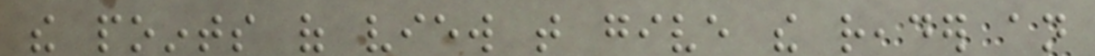the points of view that give the reader an
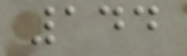144
